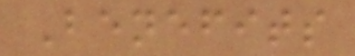Benefits
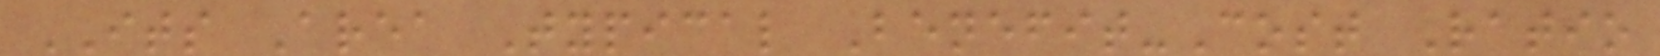ITS Area Typical Benefit-Cost Ratio
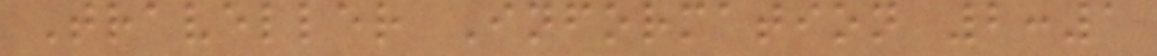Traveller Information 2:1
